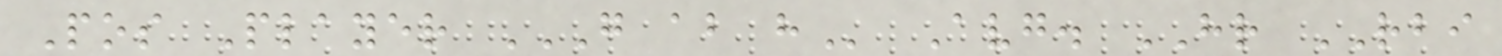Pos Player G AB H Avg. HR RBI
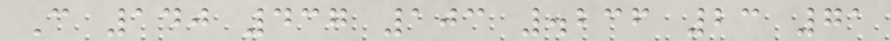C 140 437 103 .236 23 71
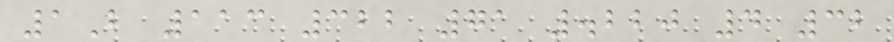1B 113 322 71 .220 4 32
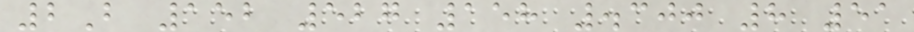2B 152 527 158 .300 8 51
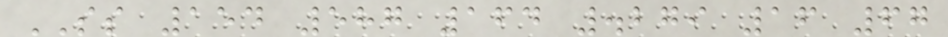SS 154 587 164 .279 16 67
